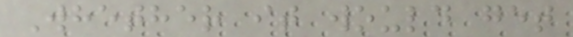Whether it would get
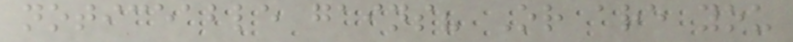noticeable gains? Or are you
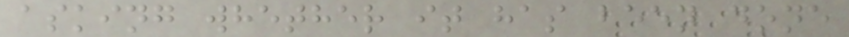asking whether it has been done
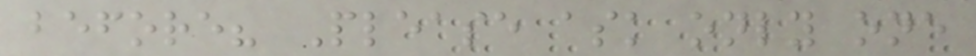before? Please ask only one
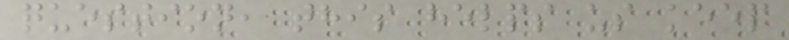question, this helps us keep
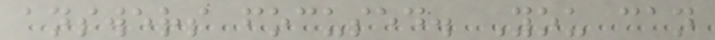answers focused. You can
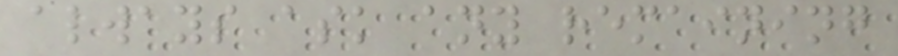always ask any remaining
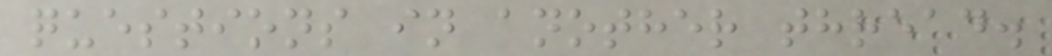questions in another thread.
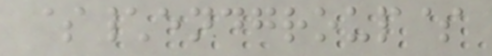$\endgroup$
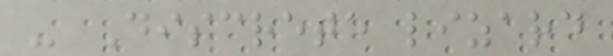- Discrete lizard
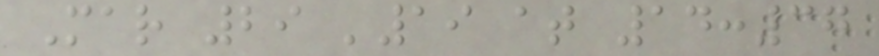Mar 29 '19 at 14:37
